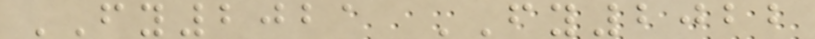FY2021 FY2022
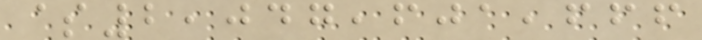$2,047,601,666
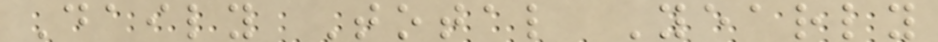Daily Total Yearly
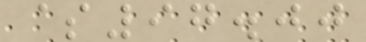$97.00
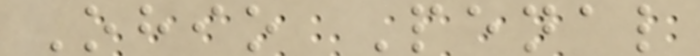Ohio Penal
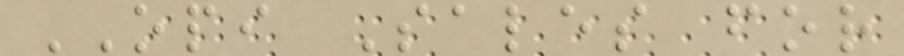OPI Sales for
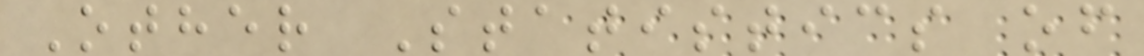Other Statistics of
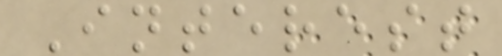Interest
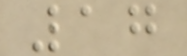17
